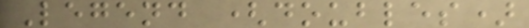Legend (doubles)
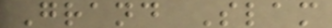Grand Slam
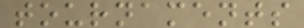tournaments
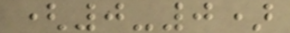(0-0)
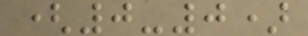(0-0)
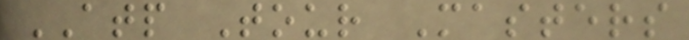ATP Tour Masters
